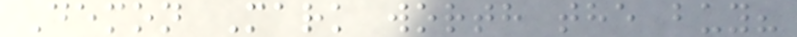Demon Mark worth the buy?
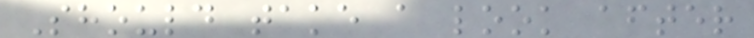Should take a look after
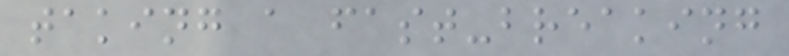taking a fast-breaking
